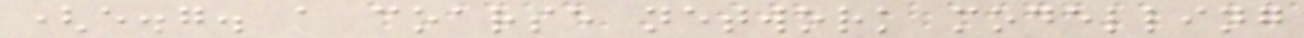(e.g. a coarse network modelling
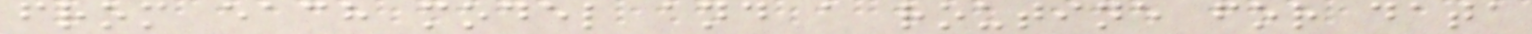from each model and a routine for data
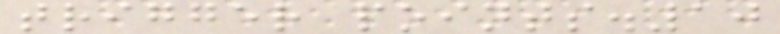trigger points.10
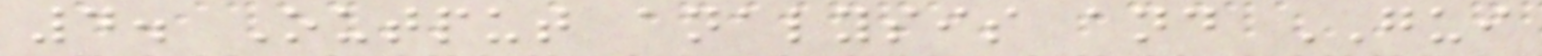4. Output analysis and GUI
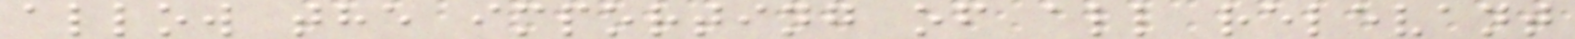allow the importing of all relevant
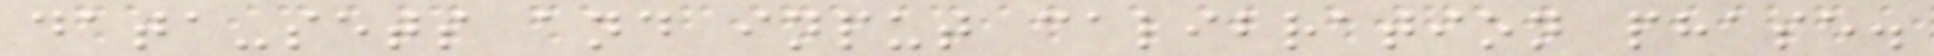data-sets and input calibration phase.
